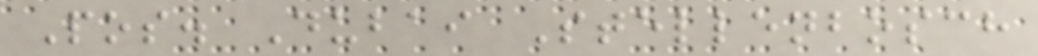Pos. Dubai Stellenbosch
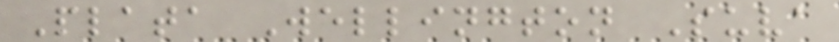Plata Wellington Suva
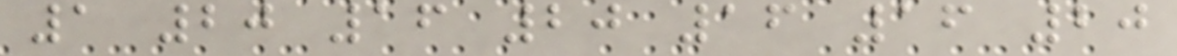1 20 16 20 16 16 20
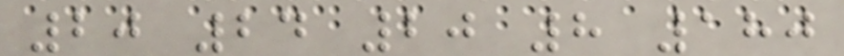20 24 20 8 180
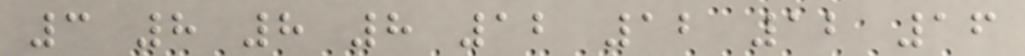3 8 8 8 12 12 12 16
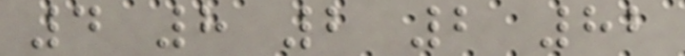4 8 2 2 82
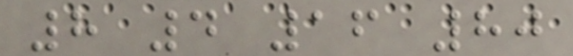8 4 16 80
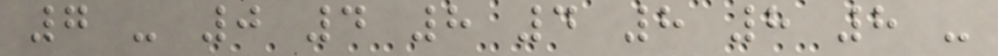7 - 0 4 8 4 8 8 8 -
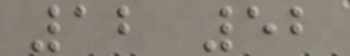12 52
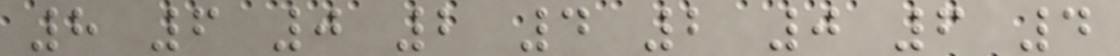8 6 0 2 4 2 0 6 4
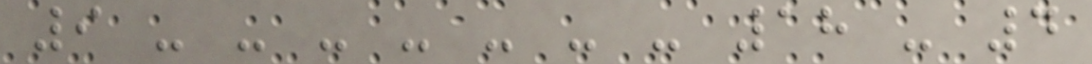9 - - - - - - - 18 - 4
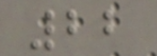22
